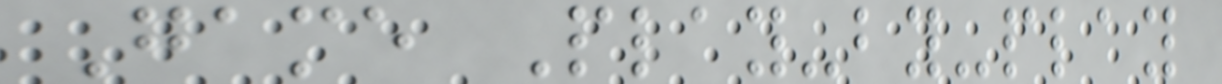Game Play-by-play
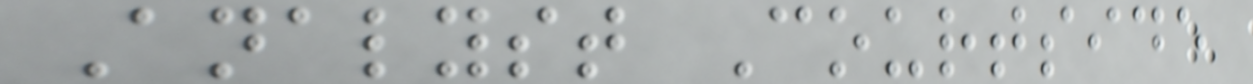Analyst Courtside
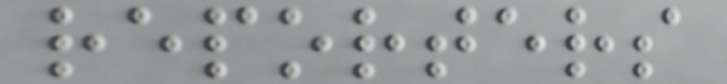reporters
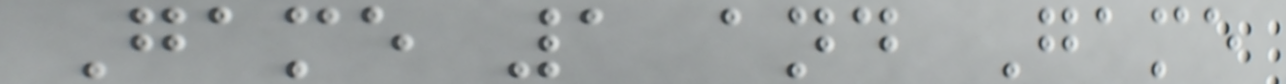Game 1 and Game
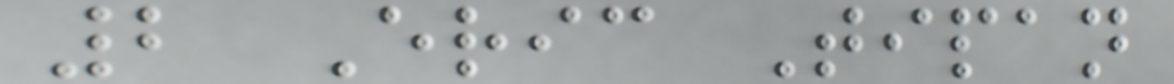2 Eric Tipan
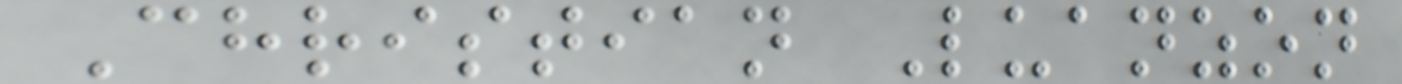Christian Luanzon
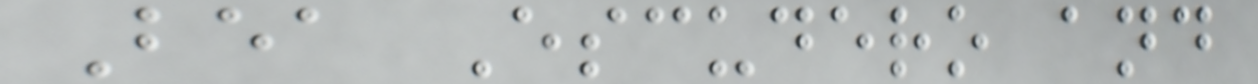Bea Escudero and
